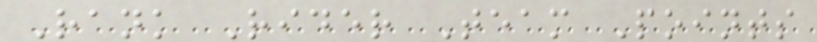Rank Rider Team Points
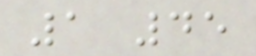1 45
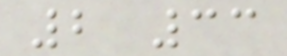2 33
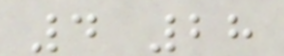4 28
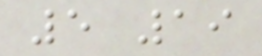5 19
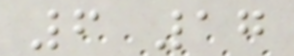6 17
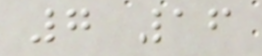7 16
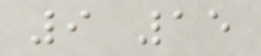9 15
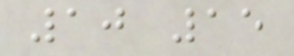10 15
